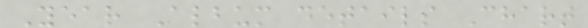Year Album details Chart
